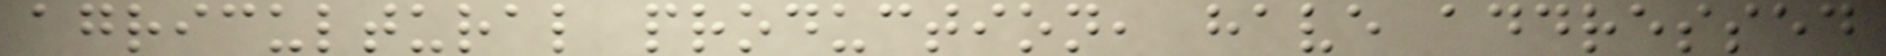agricultural production, have addressed
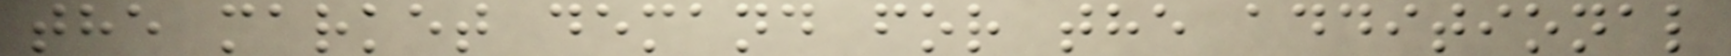the market demand for the additional
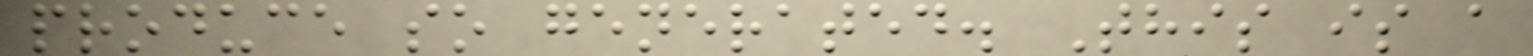produce so generated. This is a
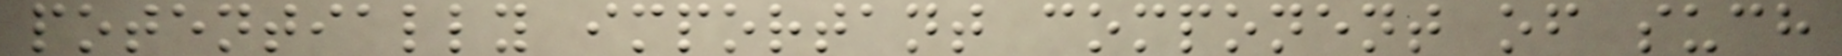potentially important component of such
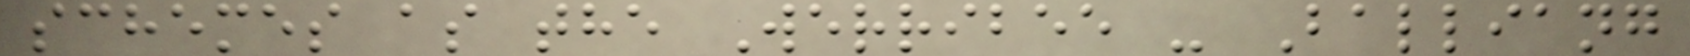schemes as the Werribee - Balliang
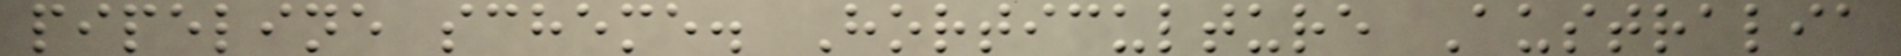pipeline scheme. Horticulture Australia
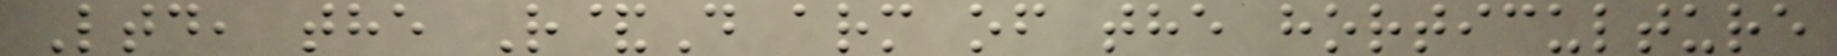Ltd, the R&D arm of the horticulture
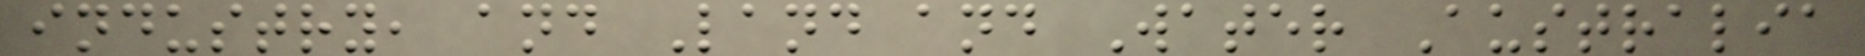industry, and Land and Water Australia
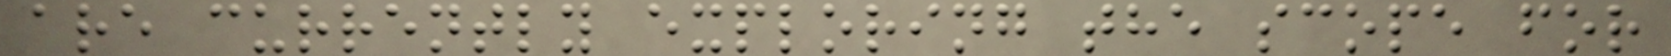are currently exploring the scope for
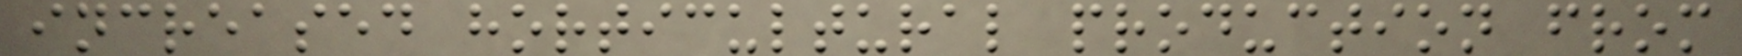increased horticultural production from
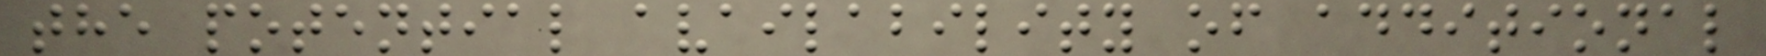the potential availability of additional
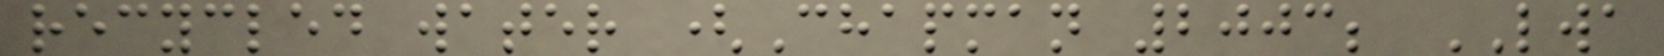recycled water (Chapman 2003; LWA
